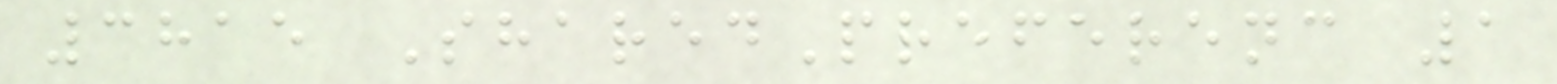3815 SharedPreferenc 1
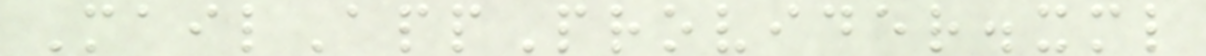MailAppProvider.xml
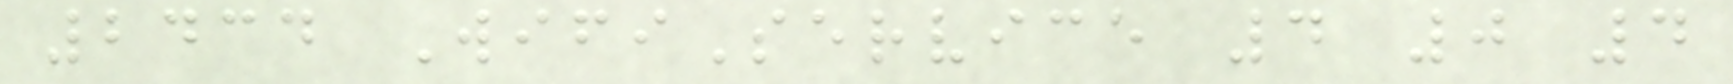2434 WifiService 4 0 4
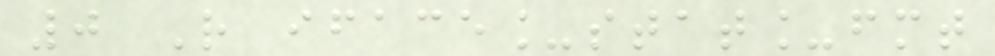0 R iface_stat_fmt
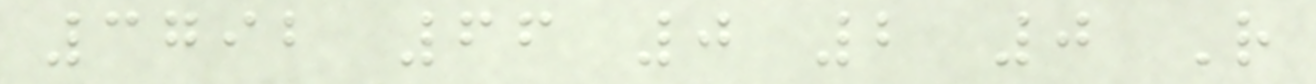3792 66 0 2 0 R
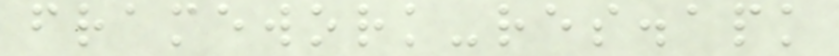framework-res.apk
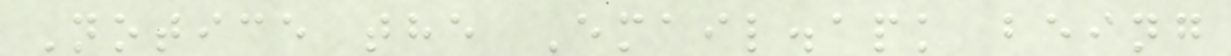Notice the Email.apk being
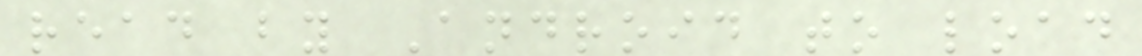read by Android to load
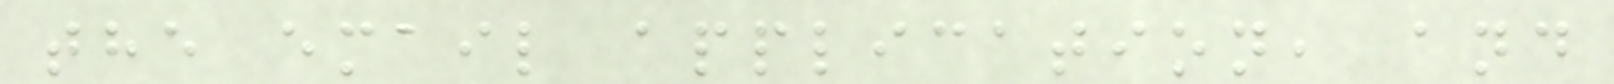the email application, and
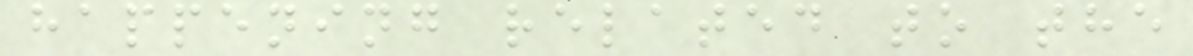happening related to the
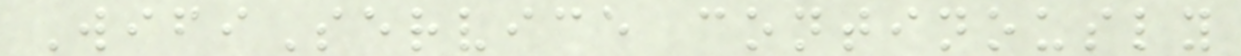WifiService continously
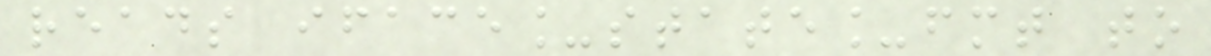reads iface_state_fmt to
